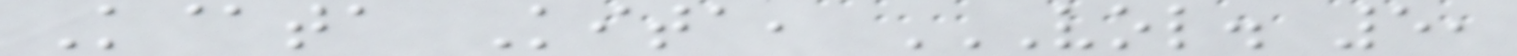K@ta Kita, VOL. 5,
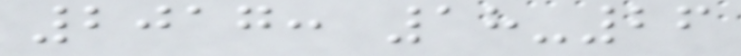2017: 18-26
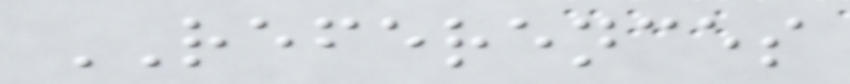REFERENCES
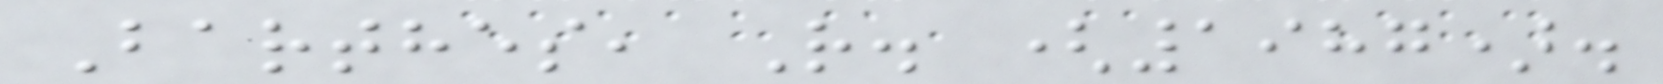Barthes, R. (1987).
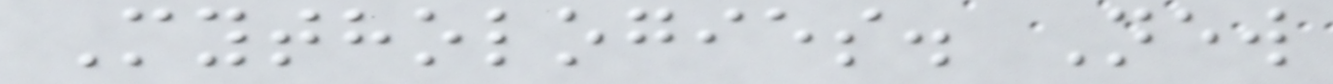Mythologies. New
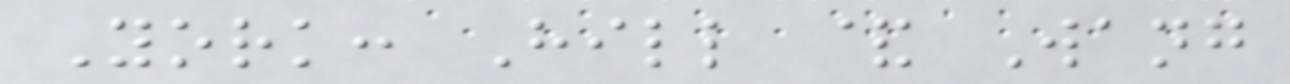York: Hill & Wang
